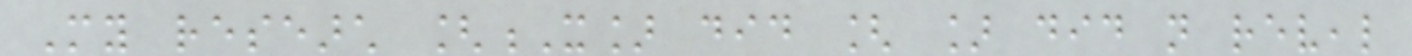My research [X] did [ ] did not reveal
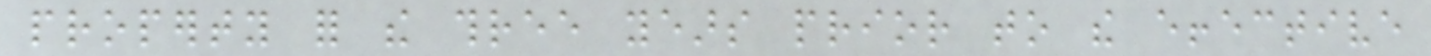property for the three years prior to the effective
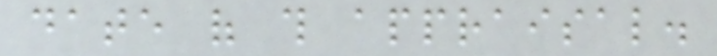date of this appraisal.
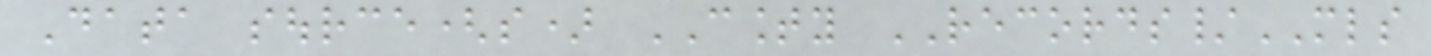Data source(s) COUNTY RECORDS/MLS
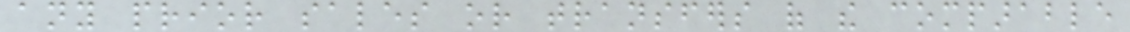any prior sales or transfers of the comparable
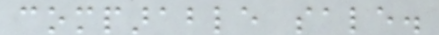comparable sale.
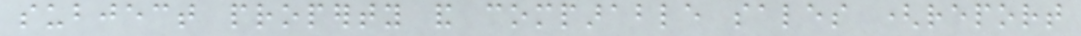subject property and comparable sales (report
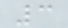3
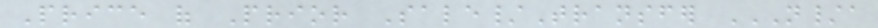Price of Prior Sale/Transfer N/A
